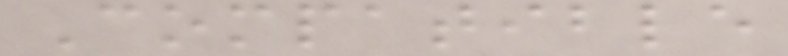Compatible
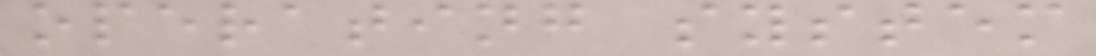operating system
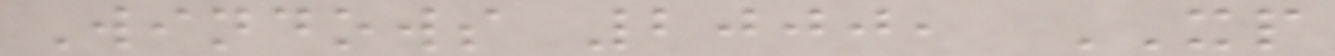Windows 2000, XP
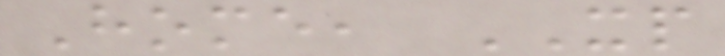Home, XP
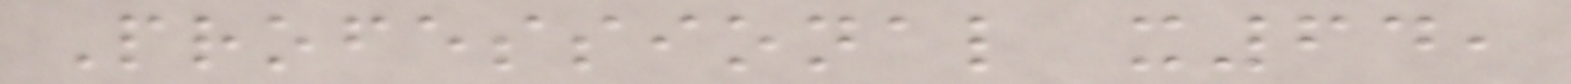Professional x64,
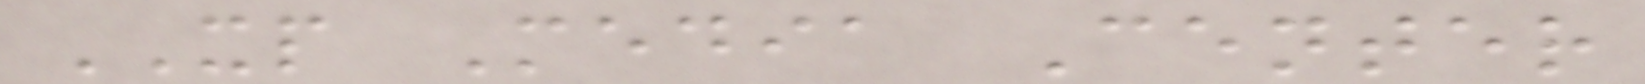XP Media Center
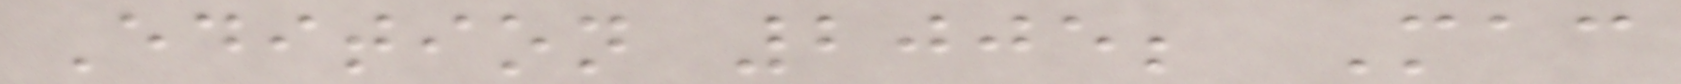Edition 2005; Mac
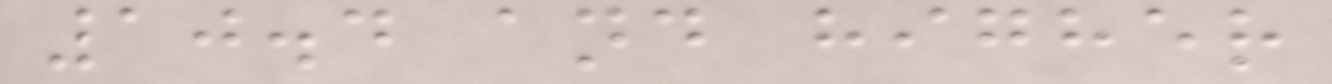10.4 and higher
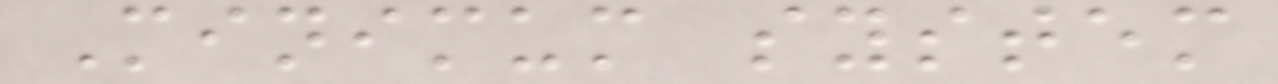Minimum system
